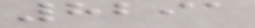8291
